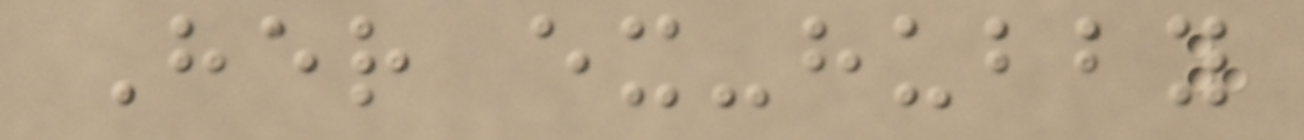Her ex-hubby
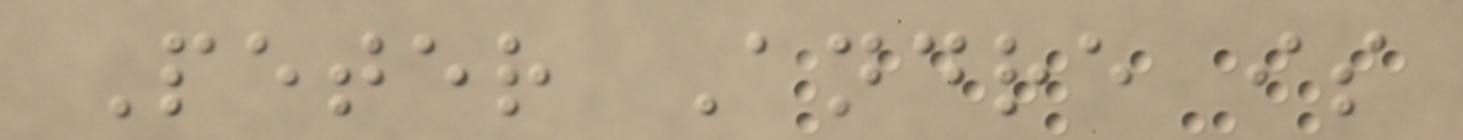Peter Andre is
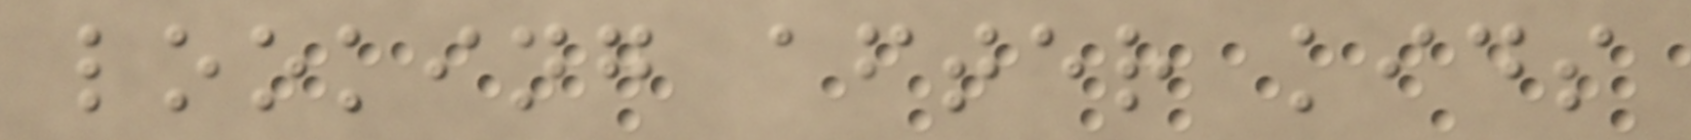looking after kids
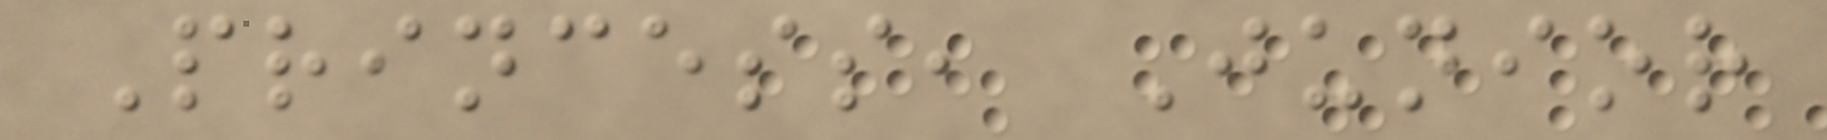Princess, Junior
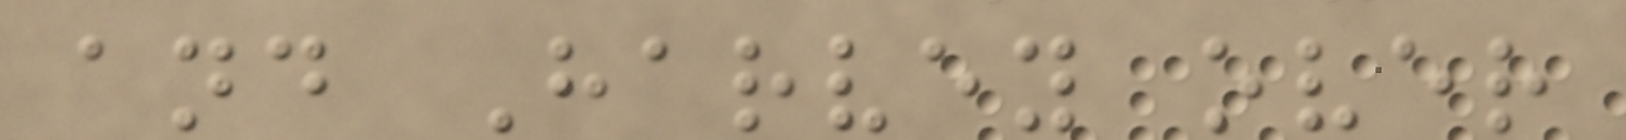and Harvey over
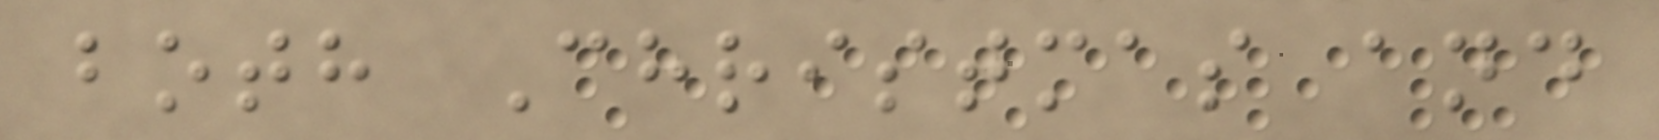both Christmas and
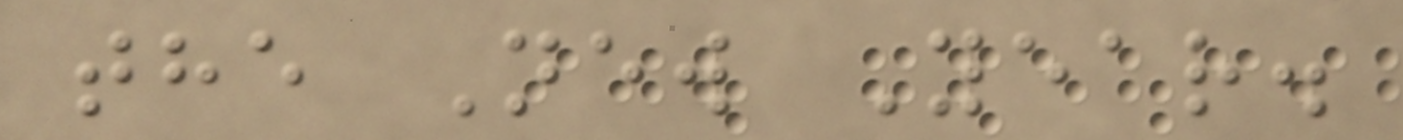the New Year.
